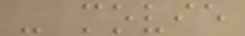- movie
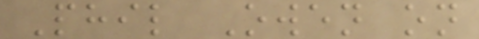Phil Owen on
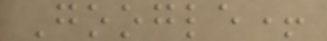Google+
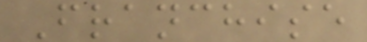Franchise
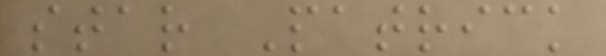star Patrick
